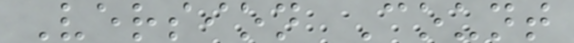Version Count
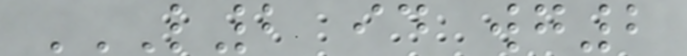L2 ID WG2
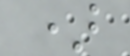)
